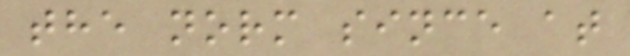the norm since at
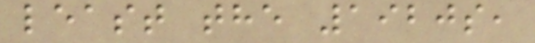least the 1920s,
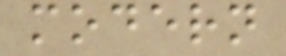modern
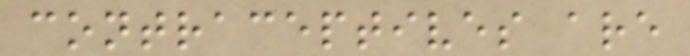contraceptives are
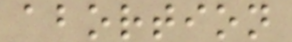abortion
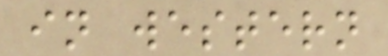in western
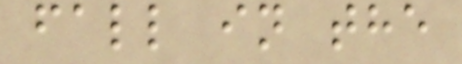fall in the
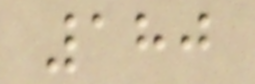180
